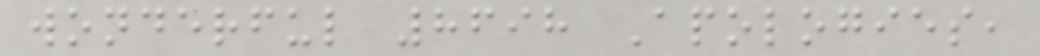wonderful 8698 Apologies,
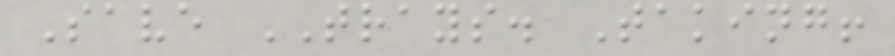Save TRAYS. Taking!
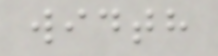width
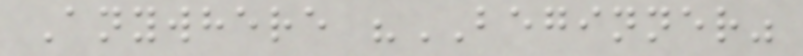Anywhere "BEGINNER"
